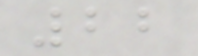22
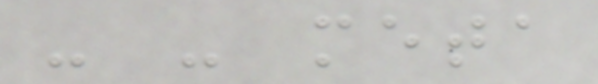- - meta
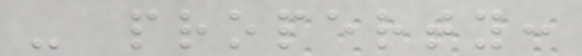- property:
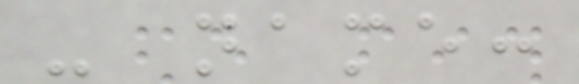- name:
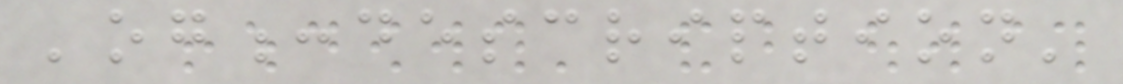'og:description'
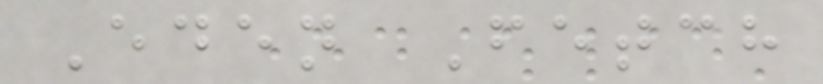Eden Fetch
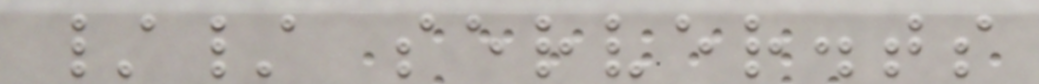// server.ts
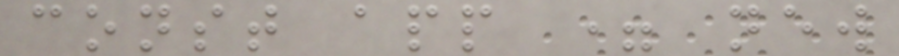const app = new
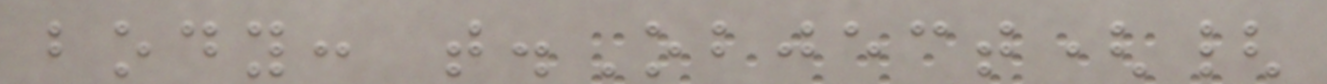body: t.Object({
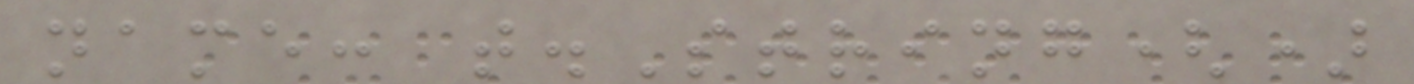name: t.String()
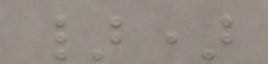})
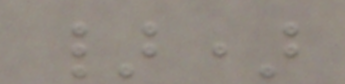})
